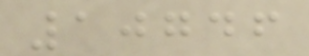10746
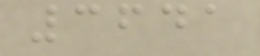3641
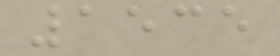1535
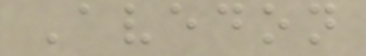Avedon
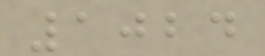1024
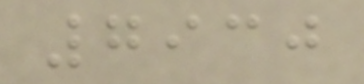7930
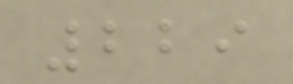229
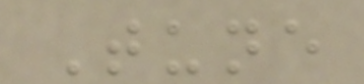Tune
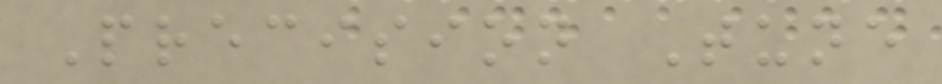Precision Tune
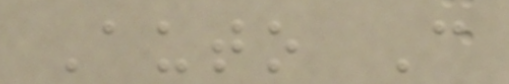Auto C
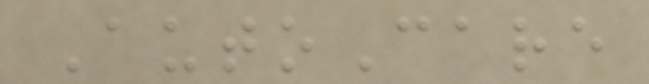AutoCare
